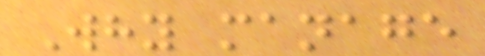Why manage
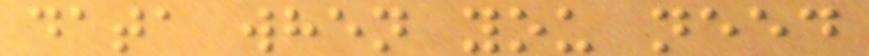data when you need
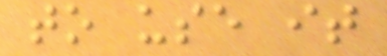to use it
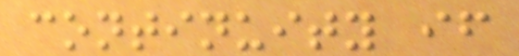continuity if
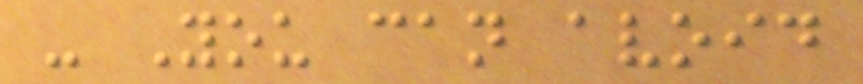- You can avoid
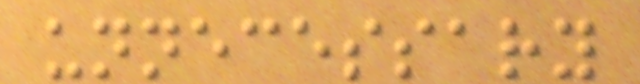unnecessary
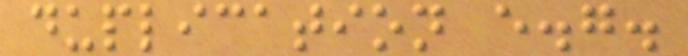duplication e.g.
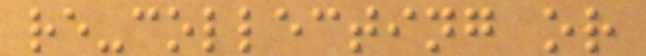re-collecting or
